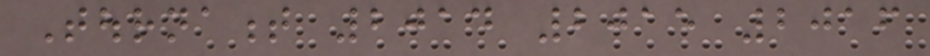Tournament 2014 2015 2016
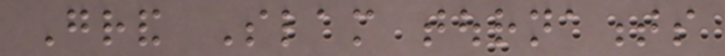Grand Slam tournaments
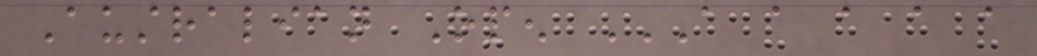Australian Open A A A A A
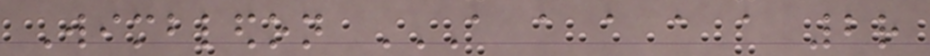Wimbledon A A A A A 2R
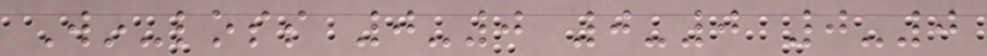Win-loss 0-0 0-0 0-0
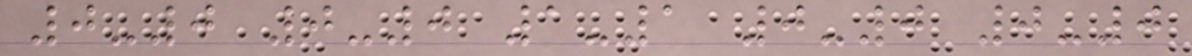0-0 0-0 1-1 0-0 0-0
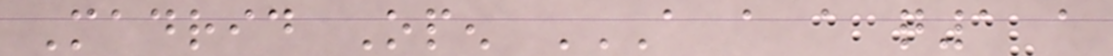Madrid Open A A A Q1 A
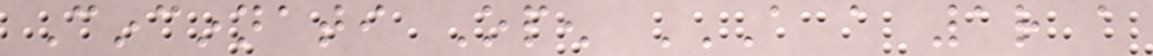Cincinnati Open A A 1R A
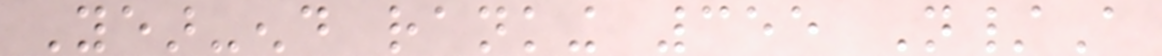Year-end ranking 355 N/A
